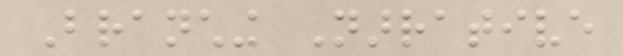Branching Narrative
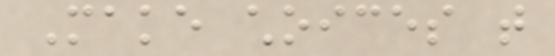Make choices that
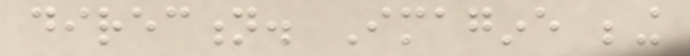direction. Imagine being
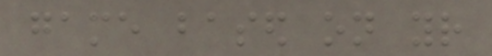game based on your
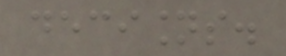decisions.
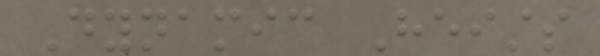Dynamic Heists
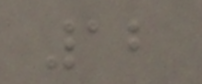12
